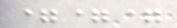===
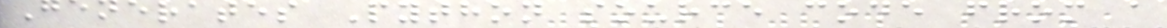Generates Python source code from a
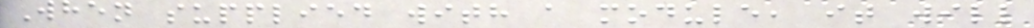When supplied with a module, it will
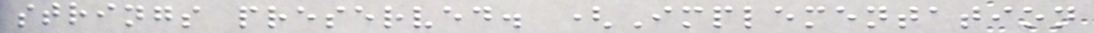strings preserved. (Implementation
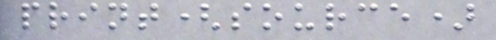print(source)
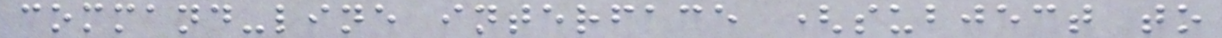command-line interface (subject to
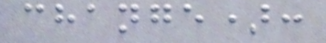change):
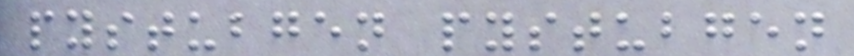pystubgen pystubgen
